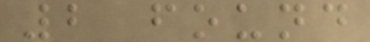2 found
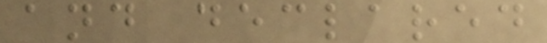and declared
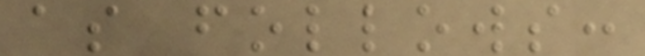as follows:
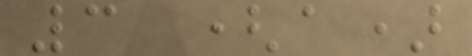3 (a)
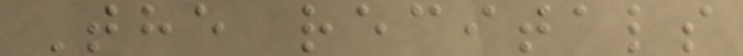The recitals
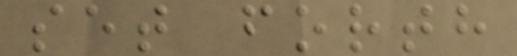set forth
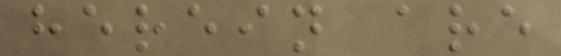herein are
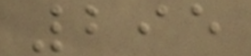295
